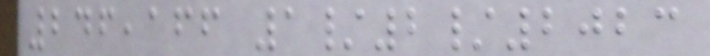246,166 1/2/2023
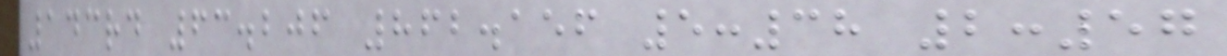143rd 63.206 862.156 5:38 2:57
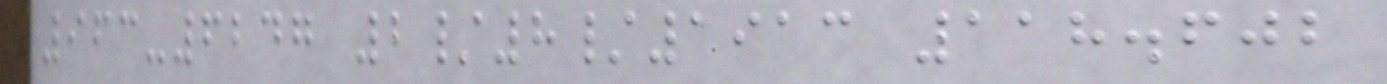963-6247 2/8/1913 118.602
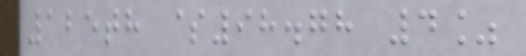125th $98.78 4%
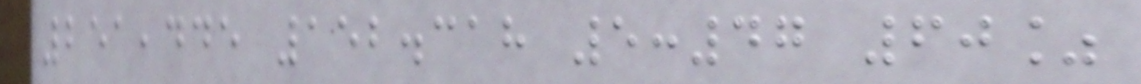251,445 152.318 5:47 60%
